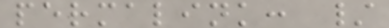permalink: /
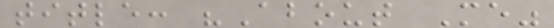title: "About Me"
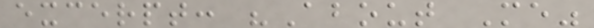excerpt: "About Me"
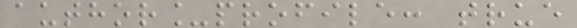author_profile: true
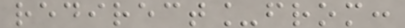redirect_from:
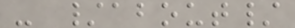- /about/
